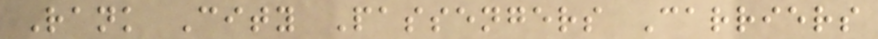Rank City Passengers Carriers
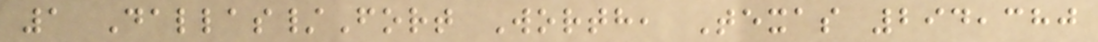1 Dallas/Fort Worth, Texas 294,380
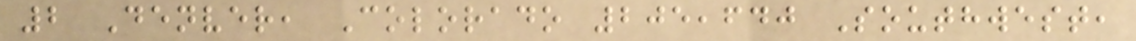2 Denver, Colorado 205,640 Southwest,
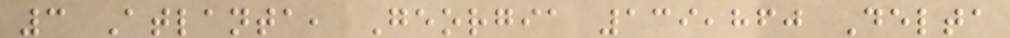3 Atlanta, Georgia 139,860 Delta
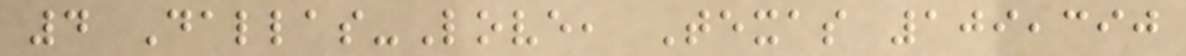4 Dallas-Love, Texas 109,390
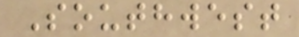Southwest
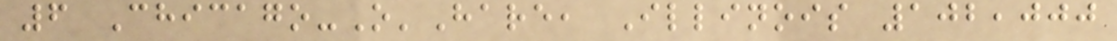6 Chicago-O'Hare, Illinois 102,000
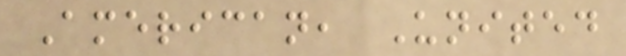American, United
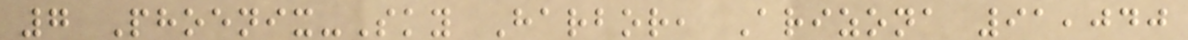7 Phoenix-Sky Harbor, Arizona 91,040
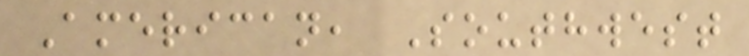American, Southwest
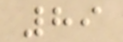89
